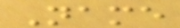Name
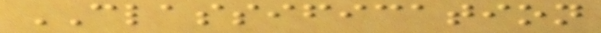CLASSIFICATION
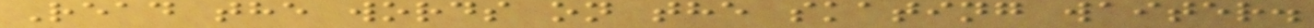Read the words on the skating waiter.
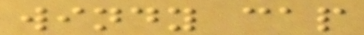windy cap
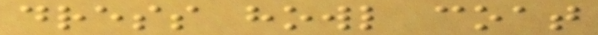dress howl coat
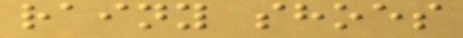rainy shoes
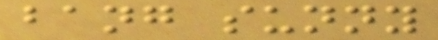bang sunny
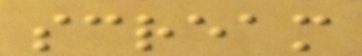scream
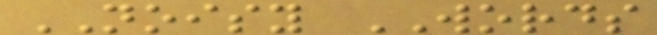NOISY WORDS
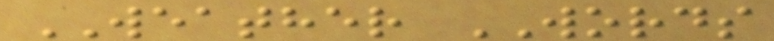WEATHER WORDS
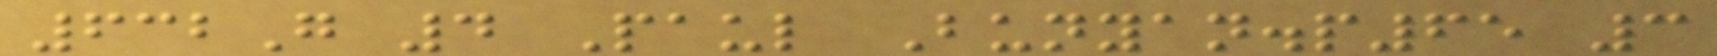632G 4 Paul Bunyan.p65 3
